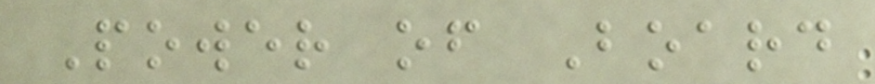Power of Board
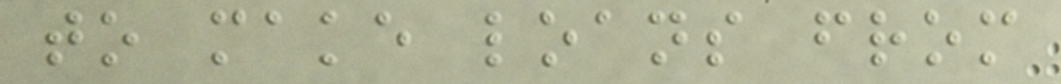to make loans from
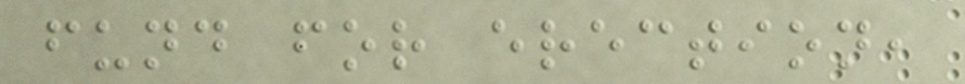fund for erection,
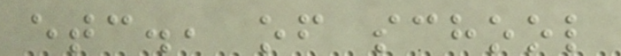etc., of school
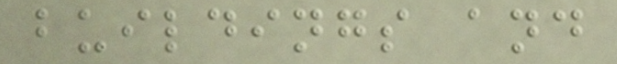buildings and
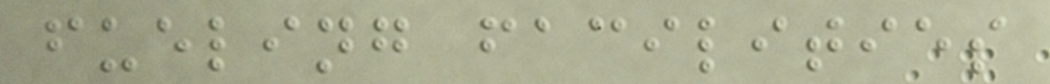fueling facilities
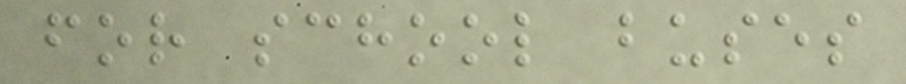for school buses
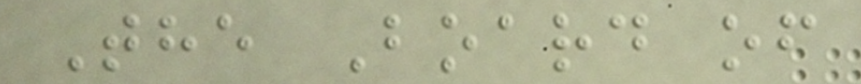The Board of
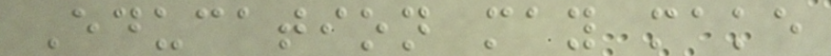Education may make
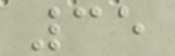35
